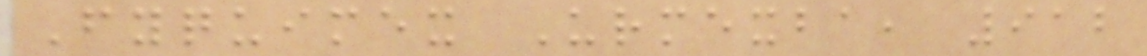Fyquimex Urmexba, 912
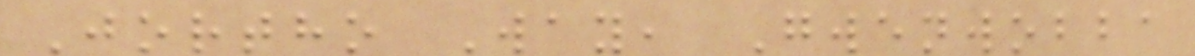Jortho Way, Gwenwobba
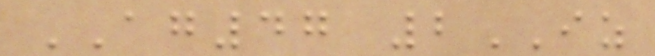AG47 2IZ
